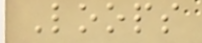Loops
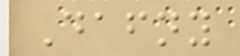Dafny
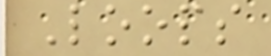Loops
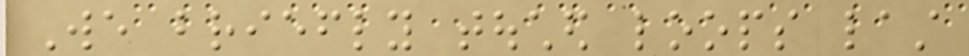We briefly touched loops last
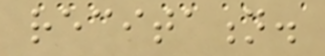recitation.
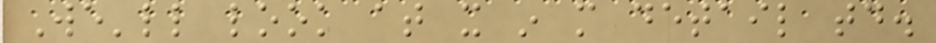We'll look at it in more detail today.
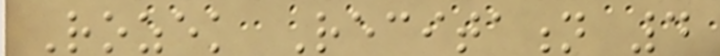Rozek Recitation 4
